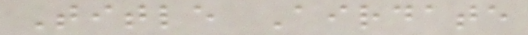Title Airdate
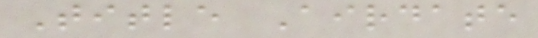Title Airdate
